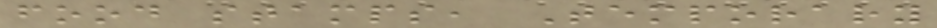food stamps, Temporary
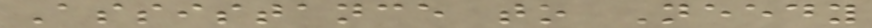Assistance to Needy
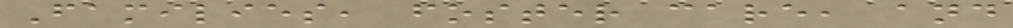Families, foster care, and
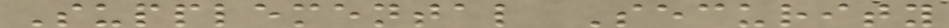Supplemental Security
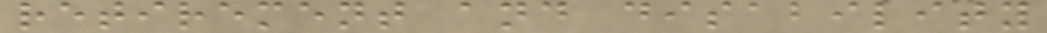retirement and disability
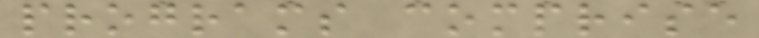programs comprise
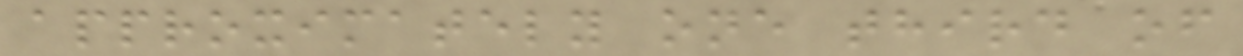approximately one third of
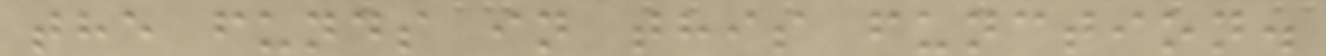the funds in this function.
